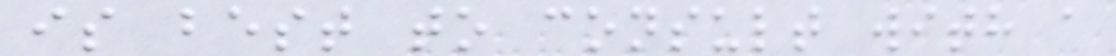is best to consult with a
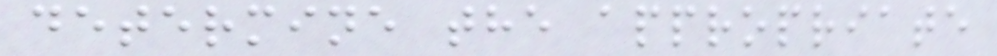determine the appropriate
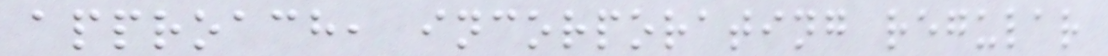approach, incorporating regular
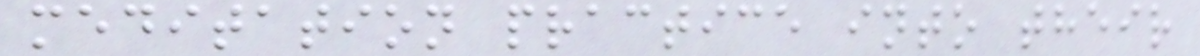meditation practice into their
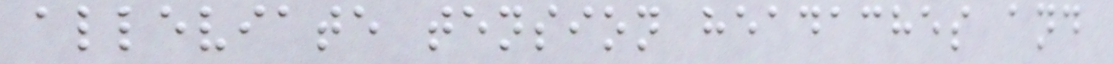alleviate tension headaches and
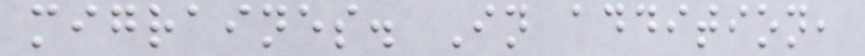migraines. In addition,
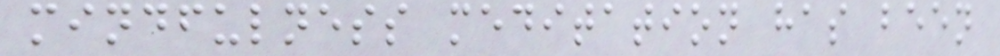mindfulness meditation has been
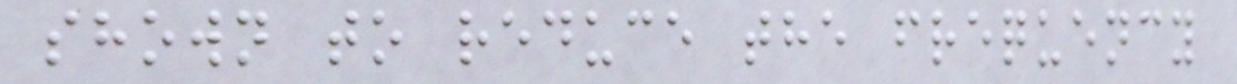shown to reduce the frequency
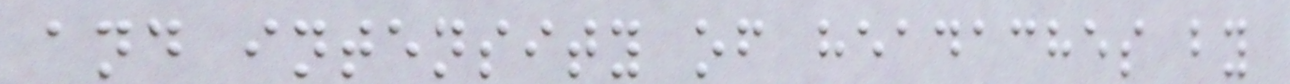and intensity of headaches by
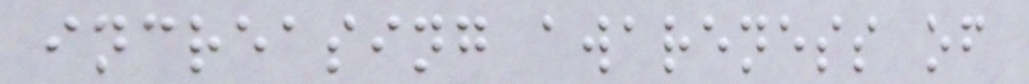increasing awareness of
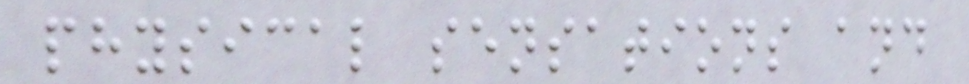physical sensations and
